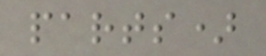parts)
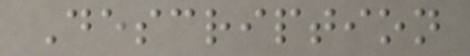Description
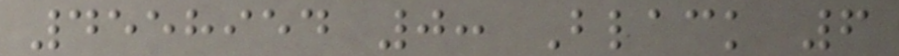4558954 0: Black 6
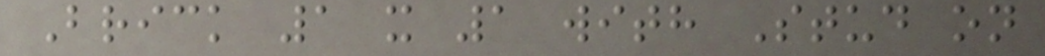Brick 1 x 1 with Stud on
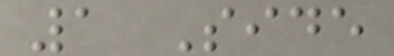1 Side
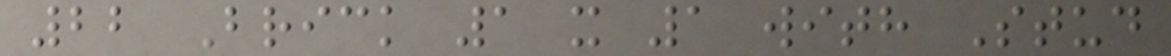22 Brick 1 x 1 with Stud
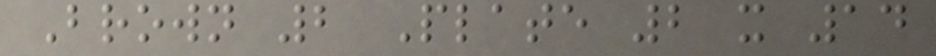Brown 2 Plate 2 x 14
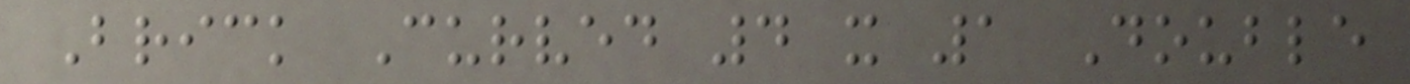Brick Curved 4 x 1 Double
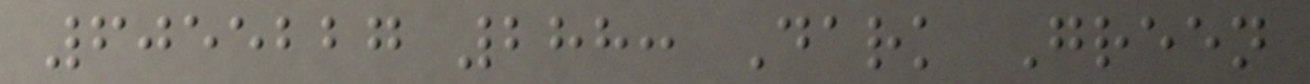6055227 288: Dark Green
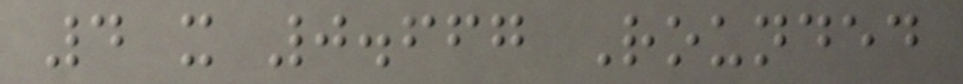4 x 0.667 Rounded
